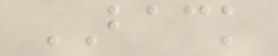BACK
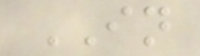IN
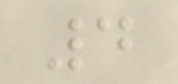4
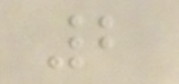2
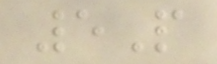5P
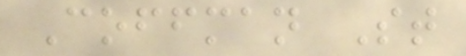Coffman St
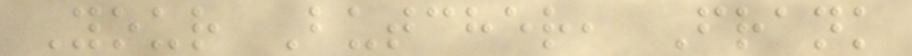Your Butcher, Frank
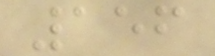156
